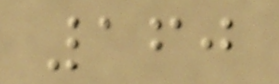160
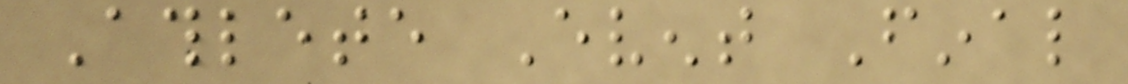Athlete Event Final
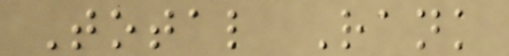Total Rank
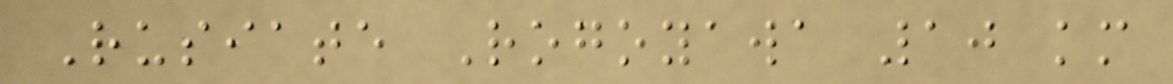Rusiate Rogoyawa 10 km
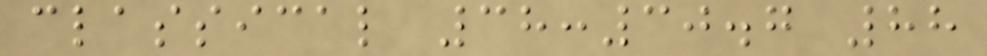classical 38:30.7 88
